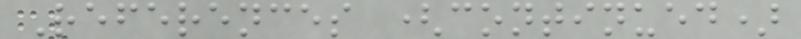References (continued)
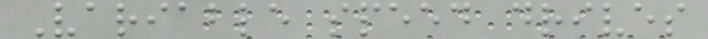Variable speed drives
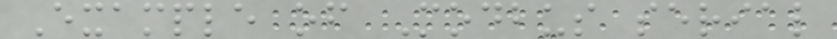Example of Modbus serial
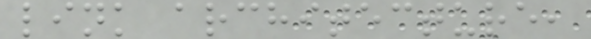link architecture,
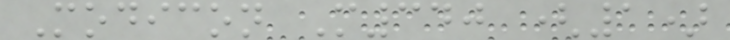Modicon M340 (1)
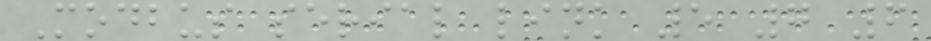Modbus serial link 5 7 6
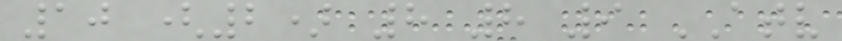10 (2) 8 8 9 ATV
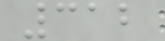312
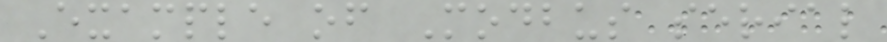Example of Modbus serial
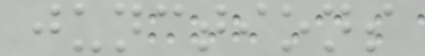junctions
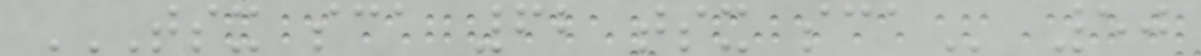TSX SCA 62 TSX SCA 50
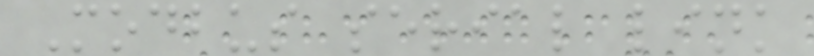Modbus serial link
